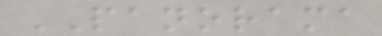PANORAMA
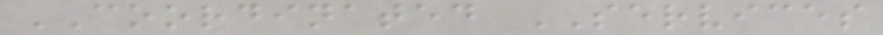COORDINATED SERVICES
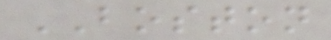BOSTON
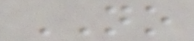NO
